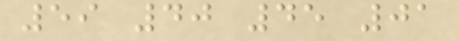59 40 45 01
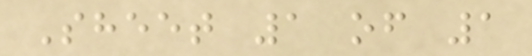Sheet 1 of 1
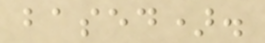based).
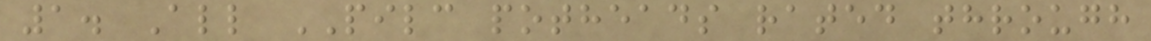1. All PILC potheads rated through
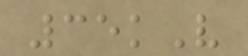35kV
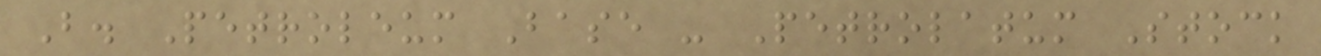B. Petroleum Base - Petrolatum Stock
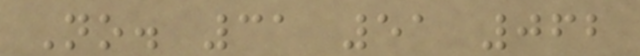No. 31 51 062
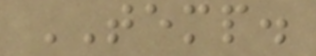TEMP.
